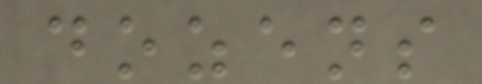dozens
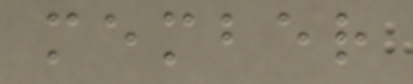member
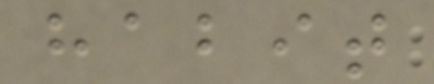habit
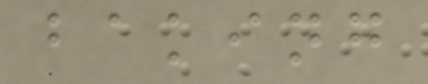baking
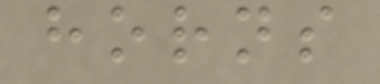horns
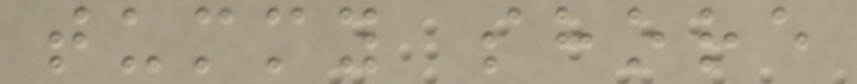tummy shore
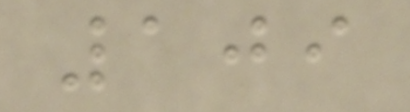109
